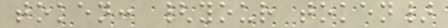token: {your token}
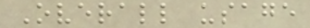Overall usage
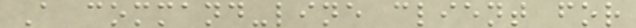A command-line client for
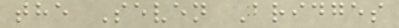the Seven Bridges
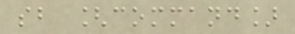sb [command]
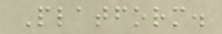Platform.
